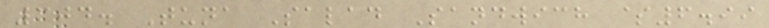304. Tuna Salad Sandwich $6.99
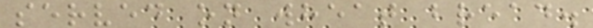served on wheat bread.
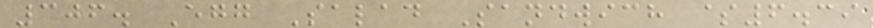306. Egg Salad Sandwich $6.39
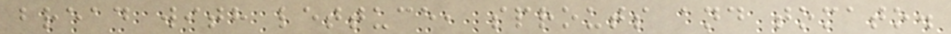bread with lettuce, sprouts and tomato.
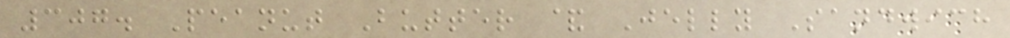307. Peanut Butter & Jelly Sandwich
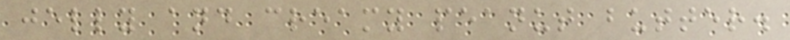jelly and creamy peanut butter.
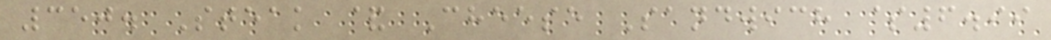350. Steak & Cheese Sandwich $6.99
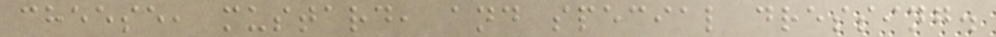cheese, mustard, and special dressing.
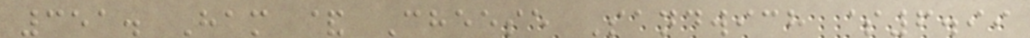351. Ham & Cheese Sandwich $6.99
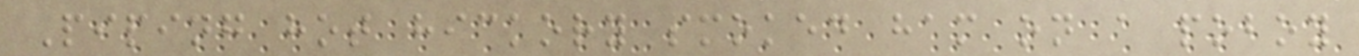Piping hot hickory smoked ham on a poboy
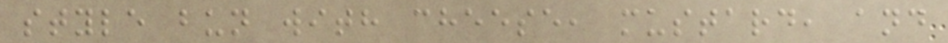style bun with cheese, mustard, and
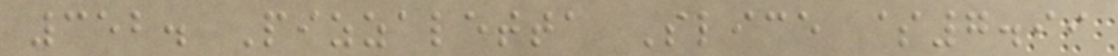352. Pizzaletta Slice $7.99
